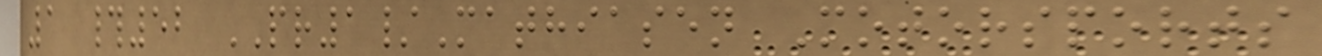1 #52 PR1/Mathiasen Motorsports
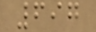697
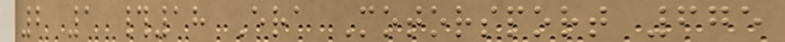2 1 #18 Era Motorsport 675
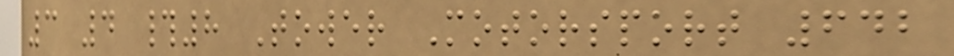3 4 #8 Tower Motorsport 642
